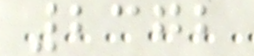2372
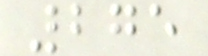275
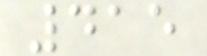415
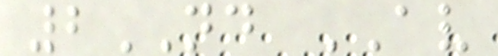2ND AV
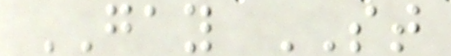GAY ST
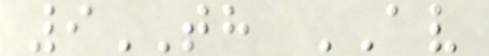9TH AV
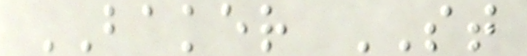BAKER ST
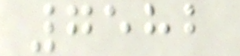7582
